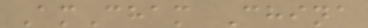AmCham China
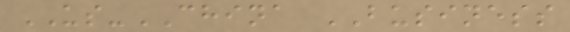US-CHINA BUSINESS
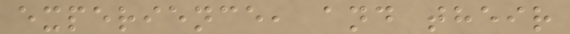experience, and their
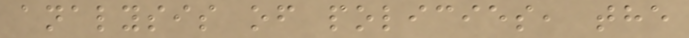analysis of policies, the
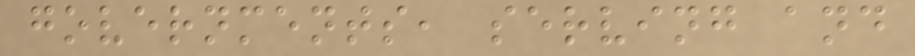governments, serving and
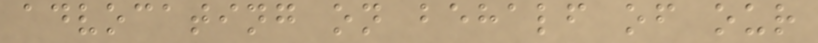advocating on behalf of our
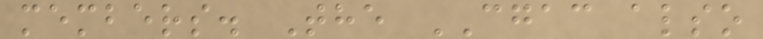members. The CGAC also
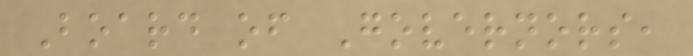Board of Governors,
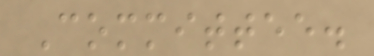Committee.
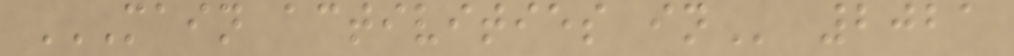MAIN ACTIVITIES IN 2021
